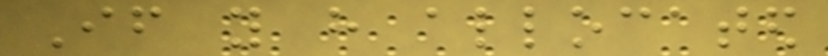If you have allocated
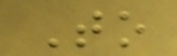To
